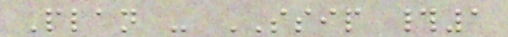Plan - SSIP #1
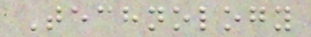Technology
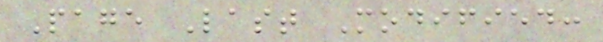Page Last Modified:
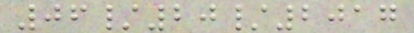06/20/2017
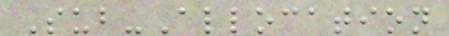Sub-Allocation
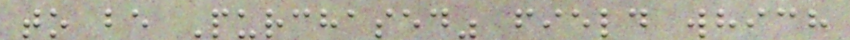to be Purchased" field which
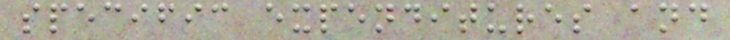specific expenditures and
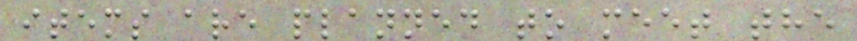items are planned to meet the
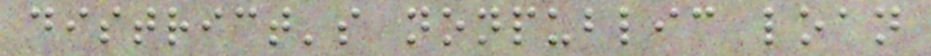district's nonpublic loan
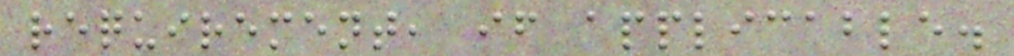requirement, if applicable.
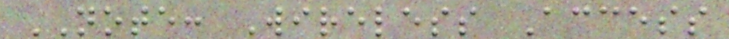NOTE: Wireless Access
